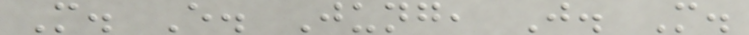M. E. Jung, J. M.
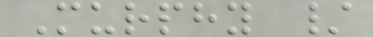Murphy /
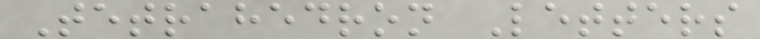Tetrahedron Letters
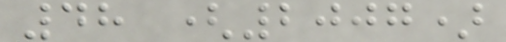48 (2007)
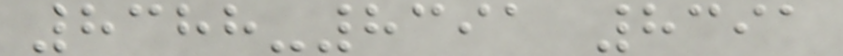8388-8391 8391
